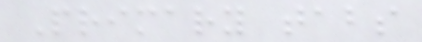Primary tabs
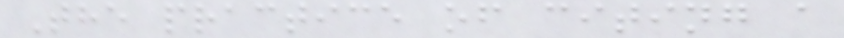The practice of citing a
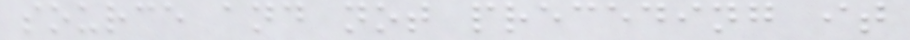source and not preceding it
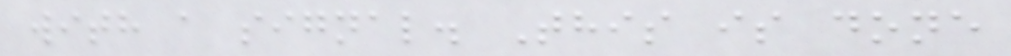with a signal. This is done
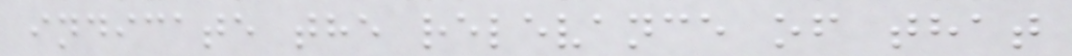indicate the relevance of that
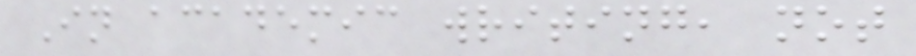In academic writing, not
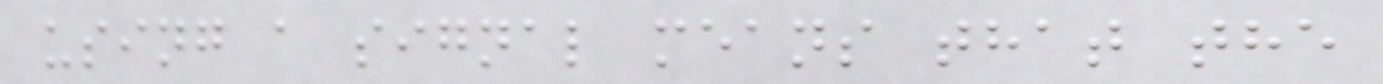using a signal means that the
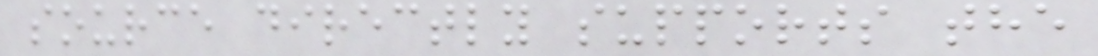source directly supports the
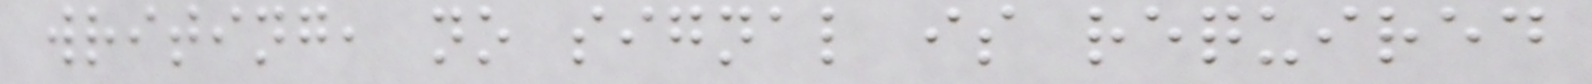writing, no signal is required
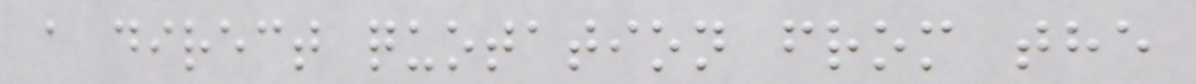a direct quotation from the
